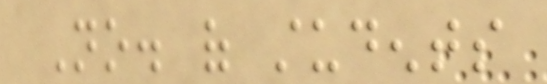No. of students
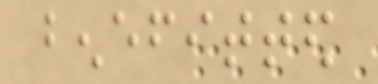benefitted
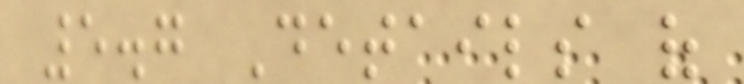5.7 Details of
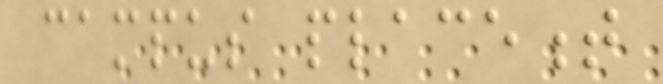campus placement
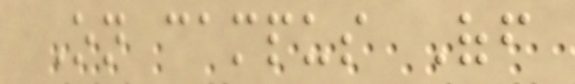On campus Off
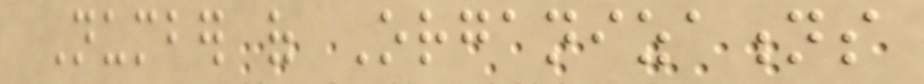Number of Organizations
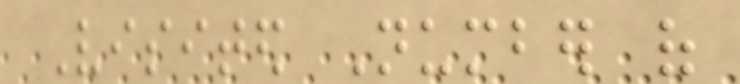Visited Number of
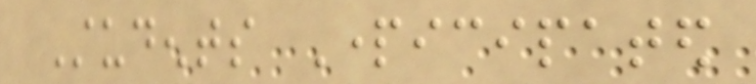Students Participated
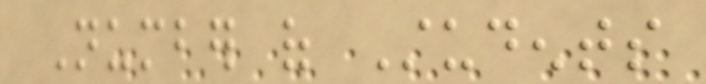Number of Students
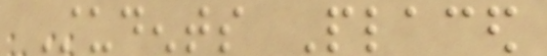Students Placed
